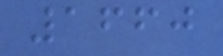1660
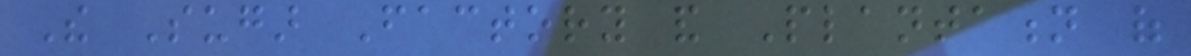The Sugar Factory and Plantation of
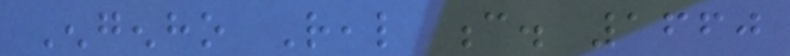Engenho Real c. 1660
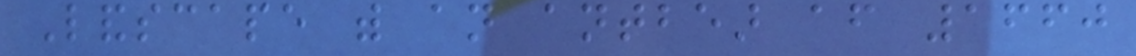Landscape with an antbear after 1660
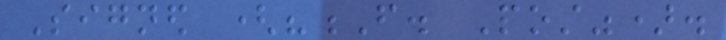Signed ("F. Post").
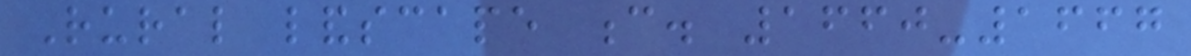Rural landscape c. 1660-1667
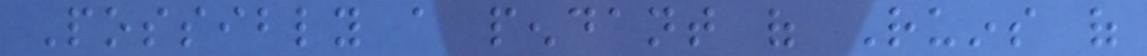Possibly a pendant of Ruins of
